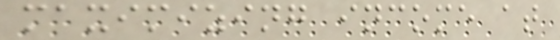maximizing income at
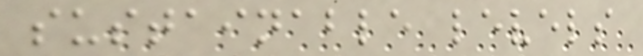sustainable levels
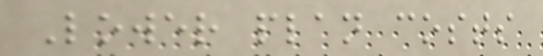Lower plan costs
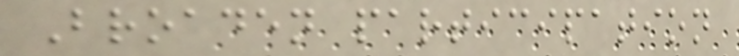Broaden participation
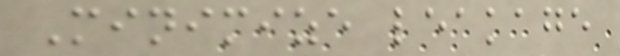Minimize leakage
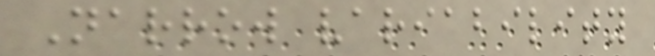Narrow variability
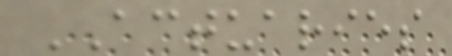ACTUARIES
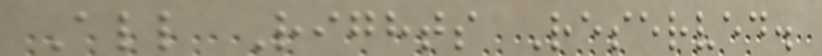All Rights Reserved.
